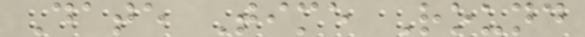Date Time Round
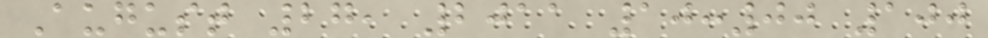August 27, 2011 10:00 100
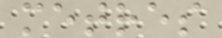metres
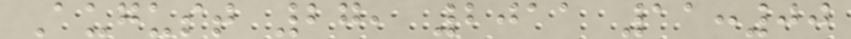August 27, 2011 11:00
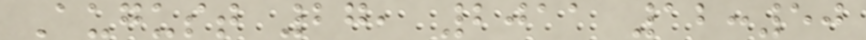August 27, 2011 12:50
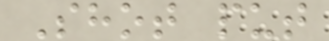Shot put
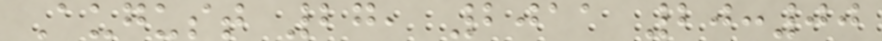August 27, 2011 20:00
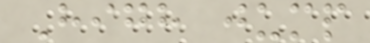High jump
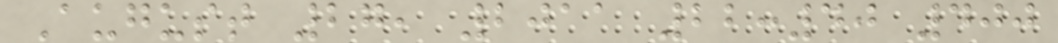August 27, 2011 22:40 400
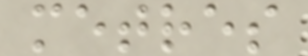metres
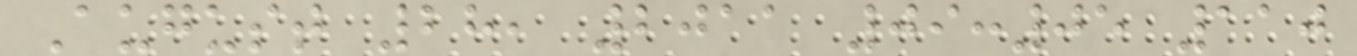August 28, 2011 09:05 110
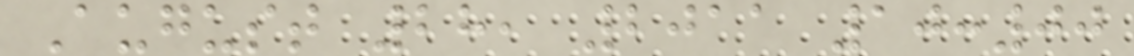August 28, 2011 10:00
